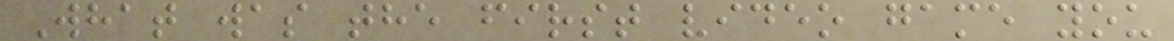What was the first video game you
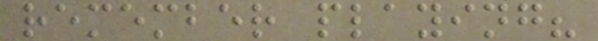remember playing?
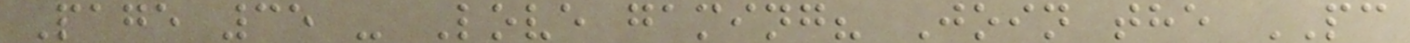Page 35 - Love gaming? Join the PC
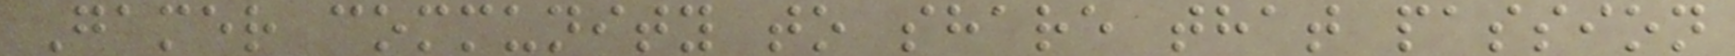Gamer community to share that passion
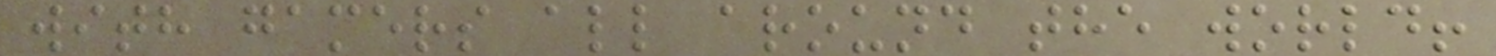with gamers all around the world!
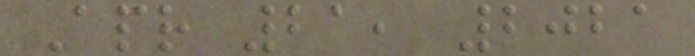Apr 21, 2021
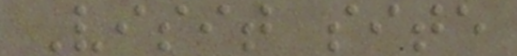Visit site
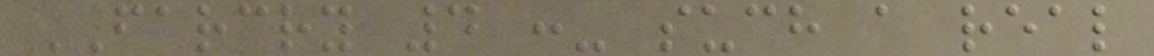FARCRY 4 :- such a real
